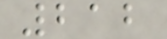212
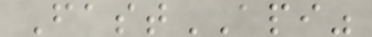FastAPI"
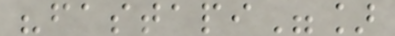"fastapi"]
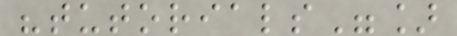"tutorials"]
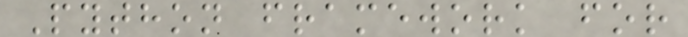Python framework for
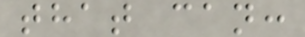that can:
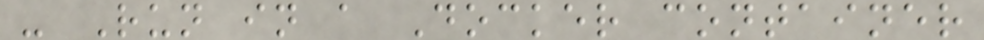- Run in a Docker container
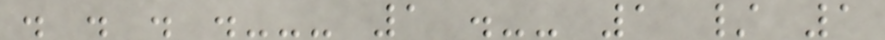. . . .--- 1 .-- 1 / 1
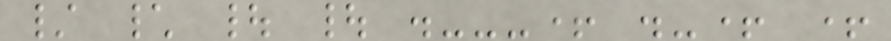/ \ | | .---+ .-+ +
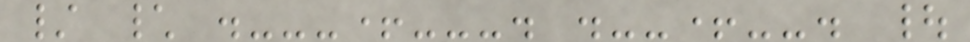/ \ .---+---. .--+--. |
